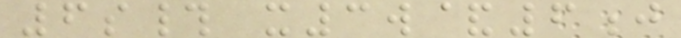6s# x3w&6j
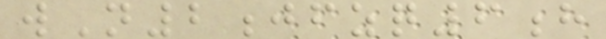wN2jfzq6h
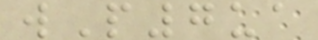wP7ua
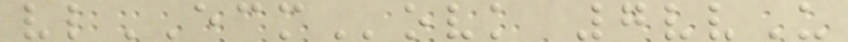vlECMovk 7vvU
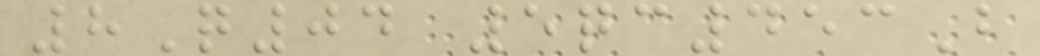8Q04 5qc453B
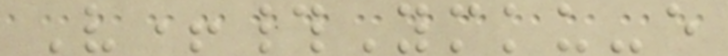V+#Ymku-e
